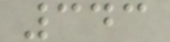343
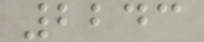2243
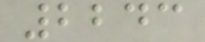2243
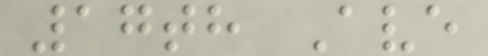17th Ave
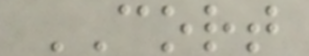CORT
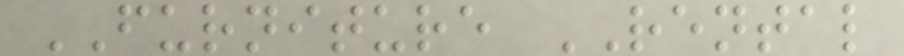FURNITURE RENTAL
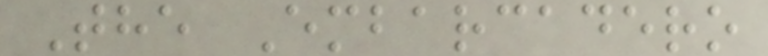The Embarcadero
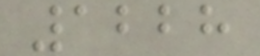1228
